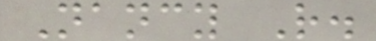Nancy R.
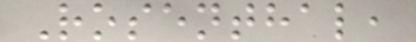Rosenthal,
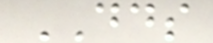DDS
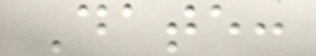Date:
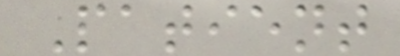Patient
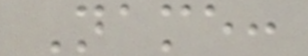Name:
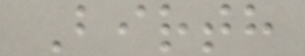Birth
